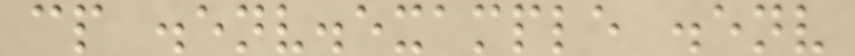cp .env.example .env
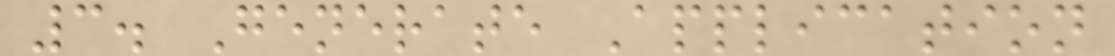3. Generate Application
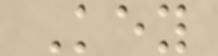Key
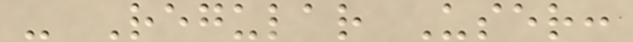- Regular User:
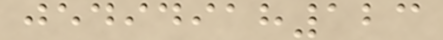jedidiah123
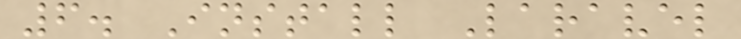6. Install Laravel
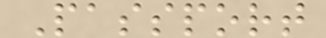Passport
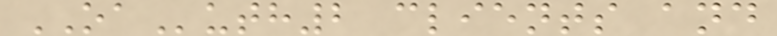OAuth2 clients and
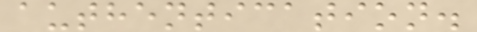authentication.
